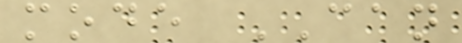mode CAN
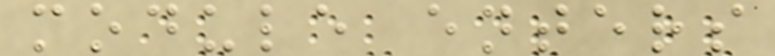module enters
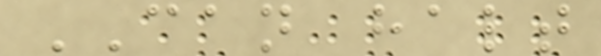CAN halt
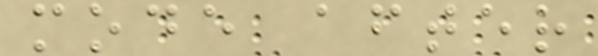mode after
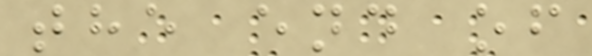the end of
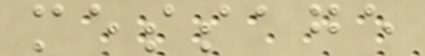message
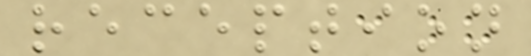reception
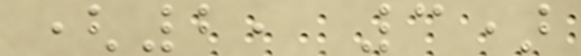(2, 3)
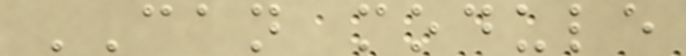CAN module
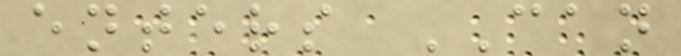enters CAN
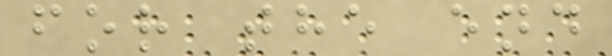for the end
